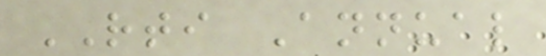RTI Annual
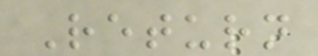Return
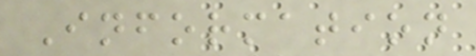Information
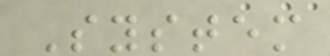System
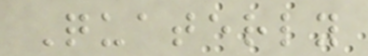Quaterly
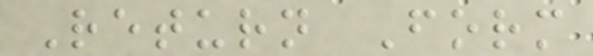Return Form
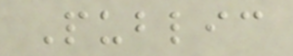Public
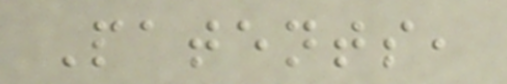Patents,
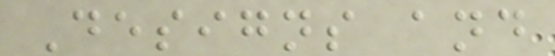Designs and
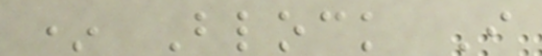* Block I
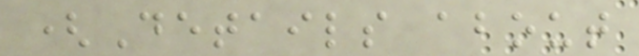(Details about
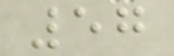57
